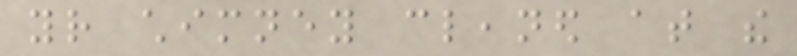your chimney cleaned at the
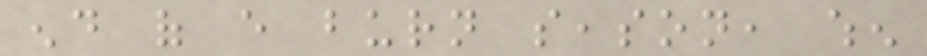end of every burn season, when
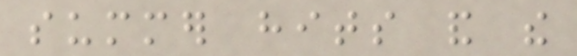summer hits and the
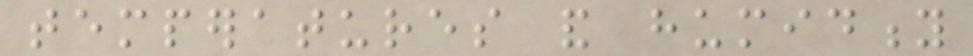temperatures and humidity
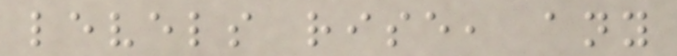levels rise, any
